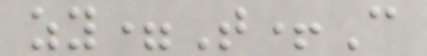zy=T+C
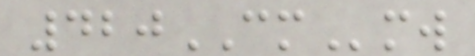420CMmw
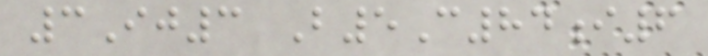3Ij3 B5C84i6
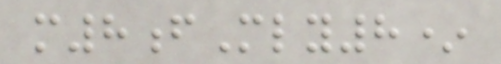m8fMly8*
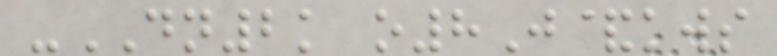-DN2k o8J&kws
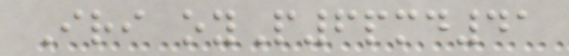Iri oyP6pmd41
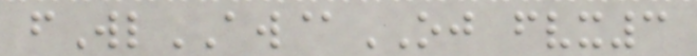fWlAW@OJ fvx3
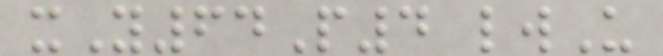xY64P4 lwU
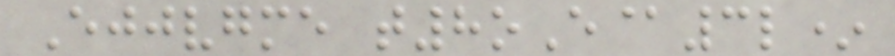Ejjvgme t8oE@3l*
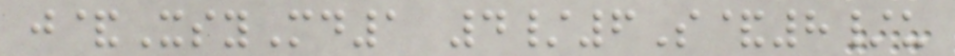j&XsyMd1 4/6S&8/u
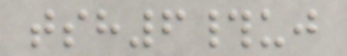tsh6#uj
